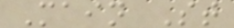Main St
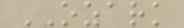OZARK
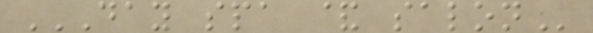DAY SPA & SALON
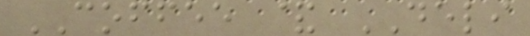COFFEE & DELI
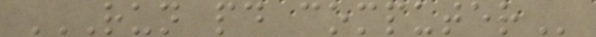RUN PD COMPUTER
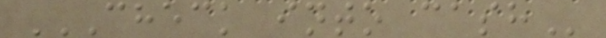CHECK INTO CASH
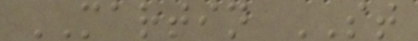MARTIN ST
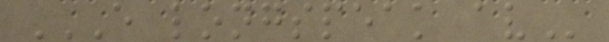E LONGSPEAK AV
